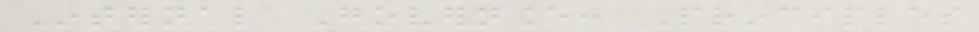Internal Governance: Principles
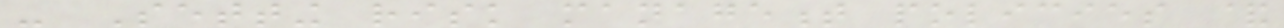- Setting risk management policies &
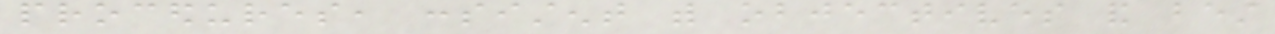procedures, consistent with objectives and best
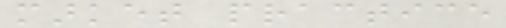market practice
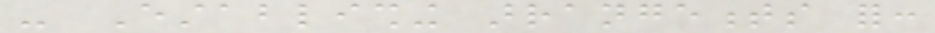- Establishing arrangements for:
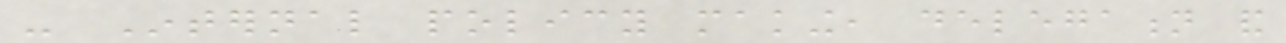- Internal policy making, delegation and
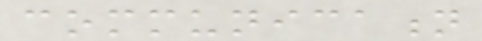communication
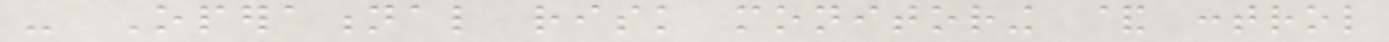- Operational risk monitoring & control
